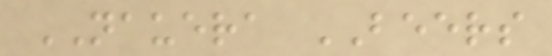NAUERA BEERS
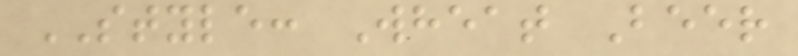STYLE: Wheat Beer
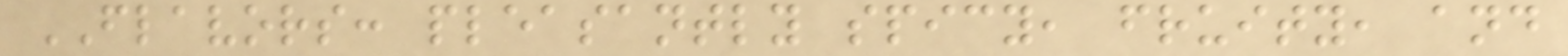FLAVORS: pleasantly spicy, fruity, and
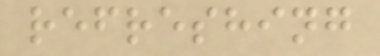refreshing
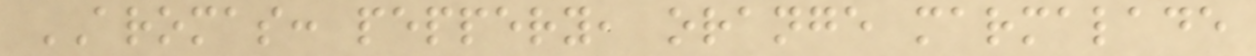AROMAS: peppery, orange marmalade
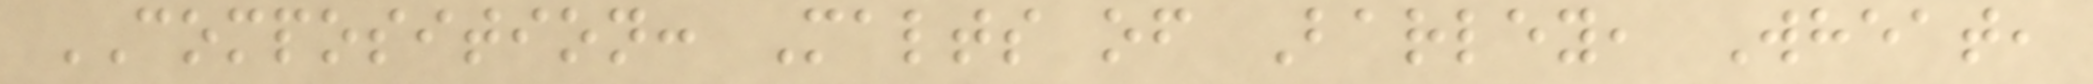COMPOSITION: Malts of Barley, Wheat,
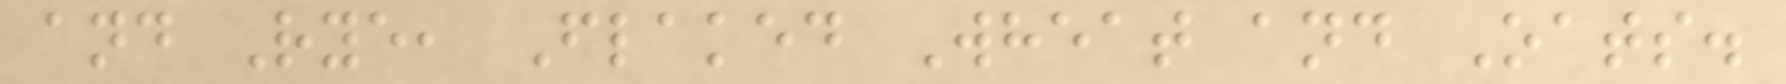and Rye, Flaked Wheat and Oats.
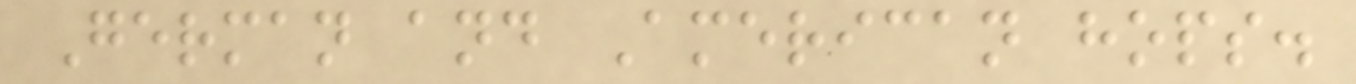German and American hops.
